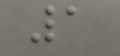1
